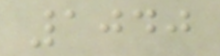1040
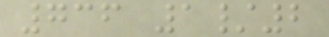736 1/2
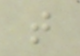t
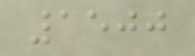1500
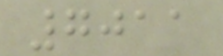7011
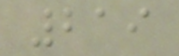219
